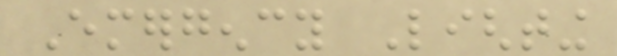Emergency Lighting
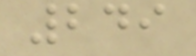249
